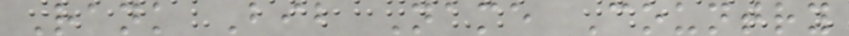Rank Bib Name Country
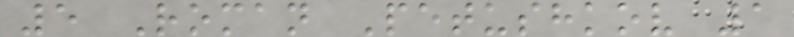5 Roman Petushkov 1
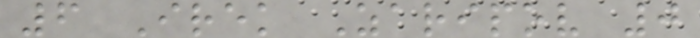6 Irek Zaripov 0
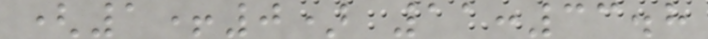(1+0) 11:33.8
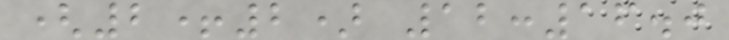(2+2) 12:16.0
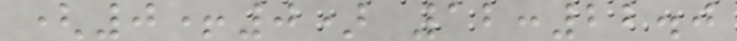(0+0) 12:22.0
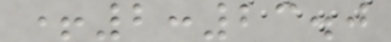+2:23.0
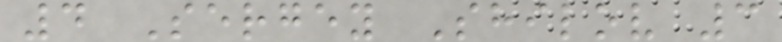4 Sergey Shilov 3
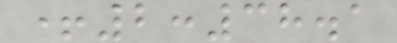+2:38.1
